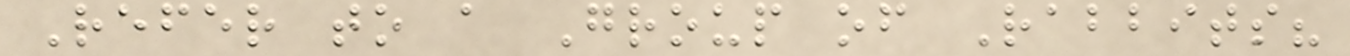Refer to a Group of Rabbits?
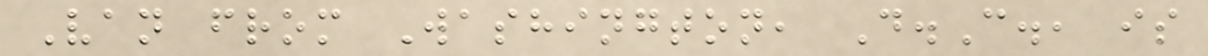Van from Washington, D.C., is
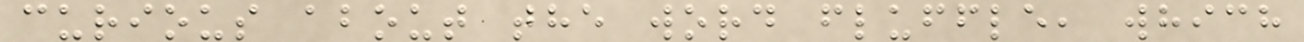curious about the word fluffle, which
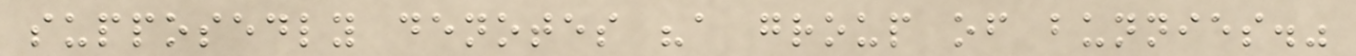supposedly denotes "a group of bunnies."
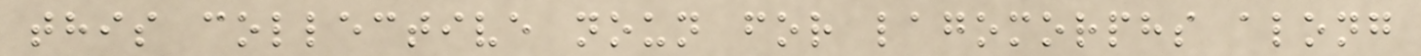this collective noun for lagomorphs along
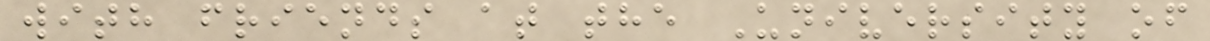with friends at the University of
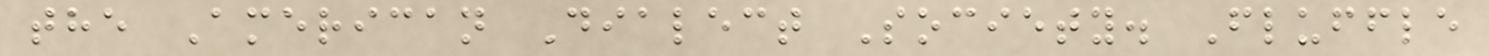the American Dialect Society. Fluffle
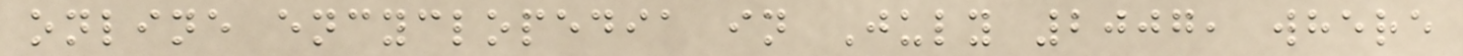online encyclopedia in July 2007, where
